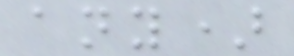any)
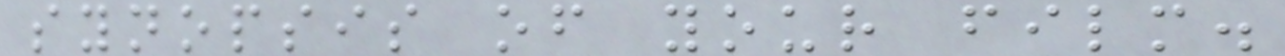synopsis of your film.
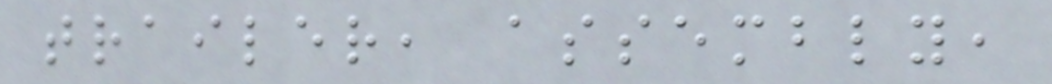trailer, assembly,
